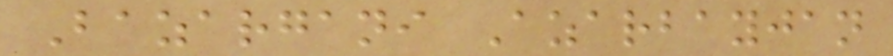Bazargani Azarbayjan
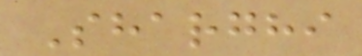Sharghi
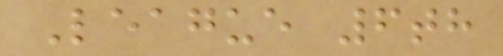League 6th
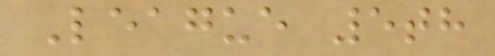League 5th
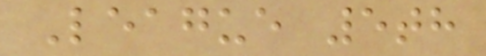League 5th
